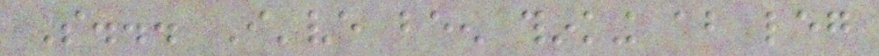So... I've been thinking about leg
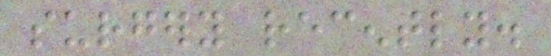surgery recently.
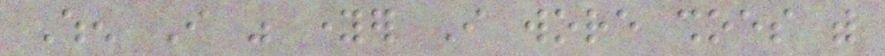When I was younger I wore shoes with
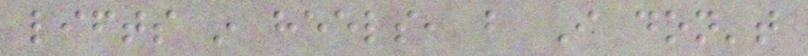lifts in heels, but I don't
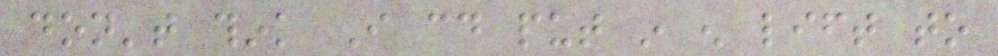don't think I could put in enough lift to
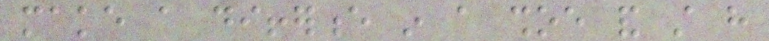make a difference in a shoe and still have
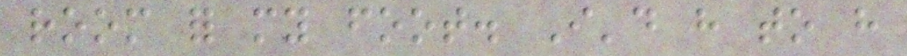room for my foot. I'd have to have
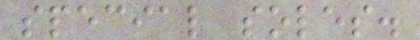special soles.
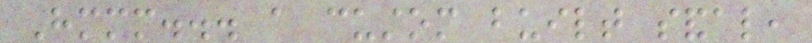Hmmm... a custom built sandal,
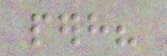perhaps?
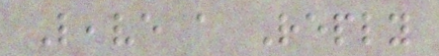Leave a Reply
